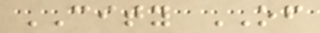CITY OF
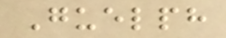Guelph
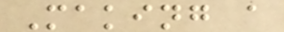Making a
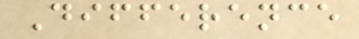Difference
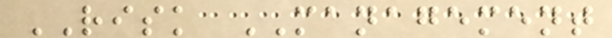RISK MANAGEMENT
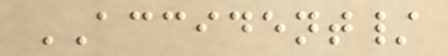ACCIDENT/
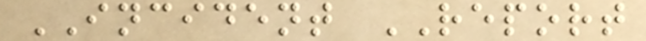INCIDENT REPORT
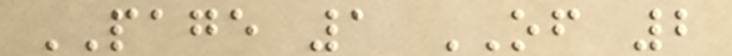PAGE 1 OF 2
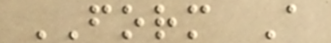FORM A
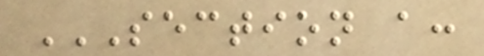SECTION A:
